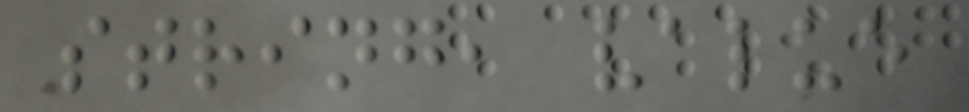string, value
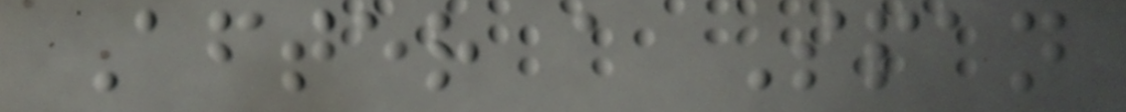After a Span
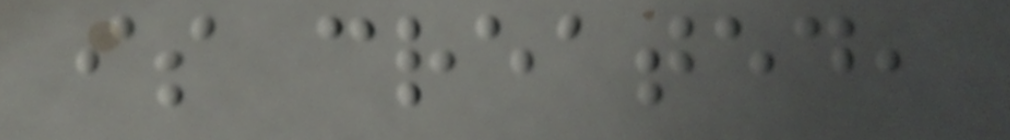is created,
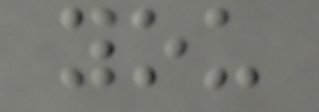you
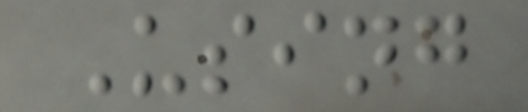Using
